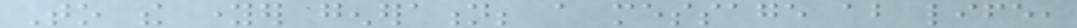To the younger generation; a message about life,
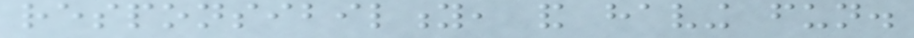responsibility, and having fun.
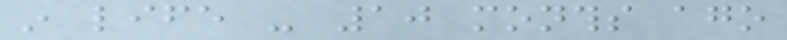in life - 10 months ago
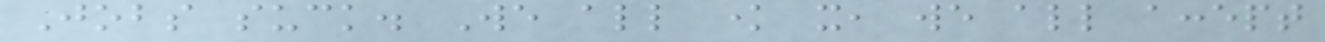Jobs suck. We all know it, we all accept
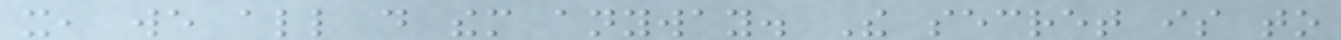it, we all do them anyway. The secret is to
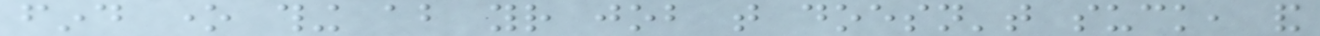find one thing about your job that doesn't suck, and
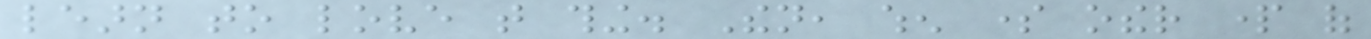learn to love that thing. Then, when some other part of
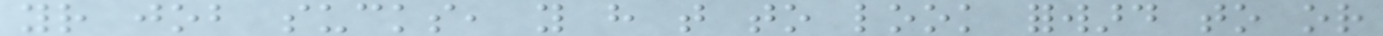your job sucks, you have that to look forward to or
